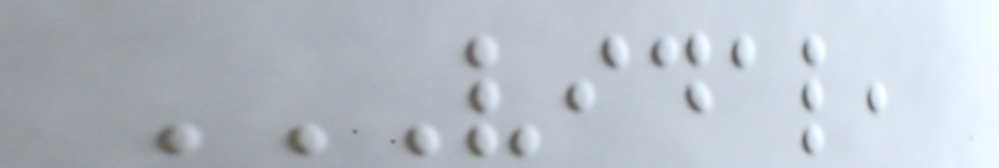VIDAL,
